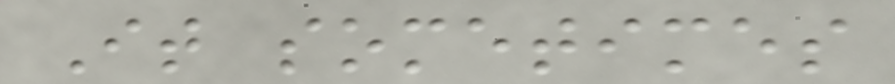It sometimes
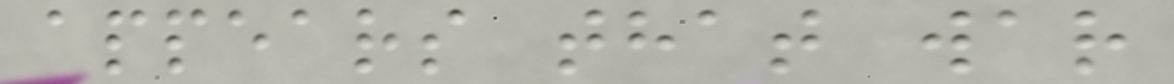appears that war
